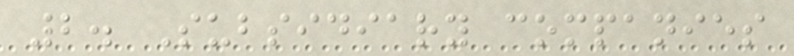2. Subsidiary companies
